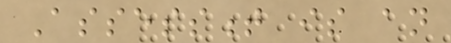Assessment is an
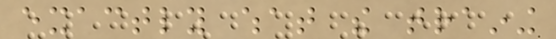exactly what the training
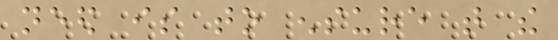need is to ensure that the
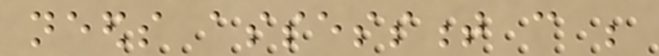needs assessment can be
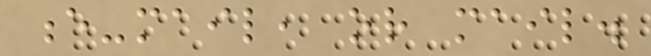e-mail, or mail.
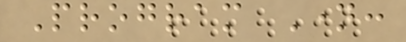Program Name:
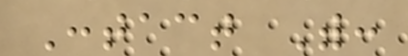Contact With:
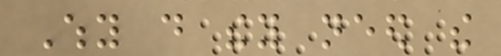Why do they need the
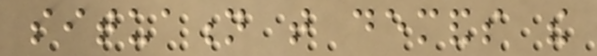situation that demands the
